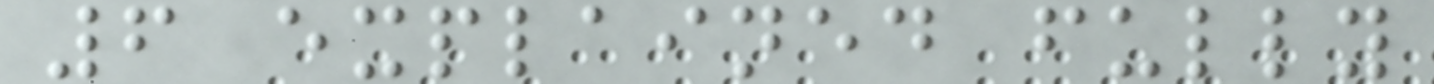6 explained fully
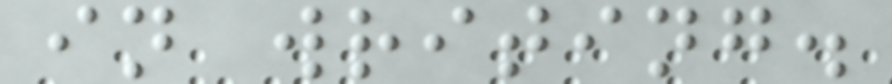in writing.
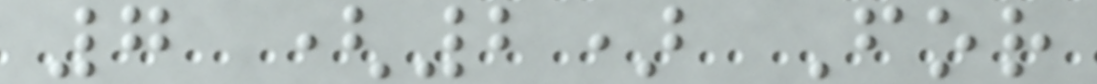7 (2) For
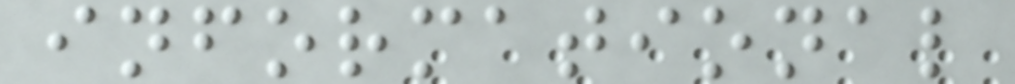informational
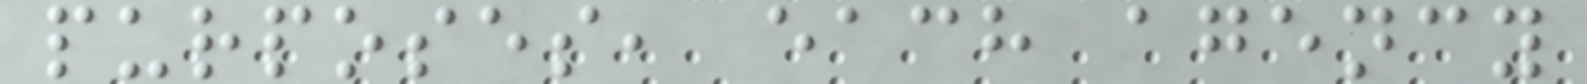purposes, each agency
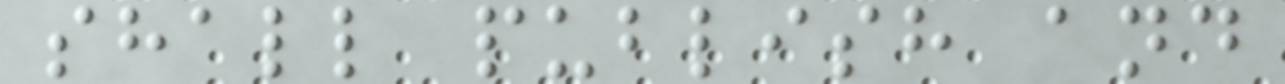shall publish and
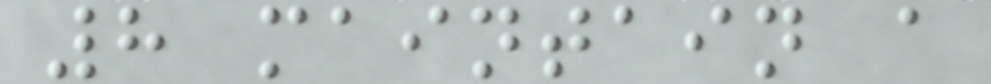8 maintain a
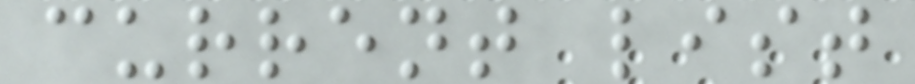current list
